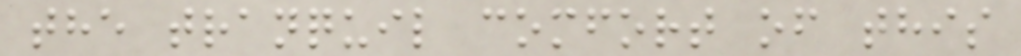the tranquil comfort of this
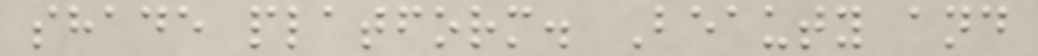shade platform. Beauty and
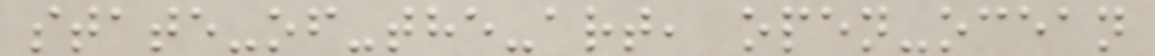state-of-the-art, open-ocean
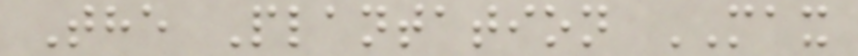The Plantation MAX
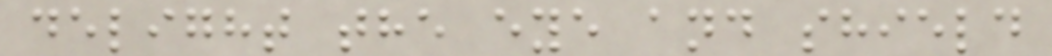delight the eye and shield
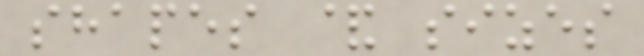shapes & sizes
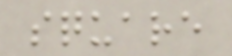square
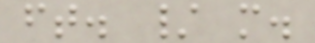ft. / m.
